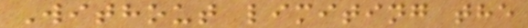Without limiting the
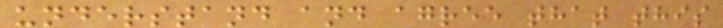understand and agree that this
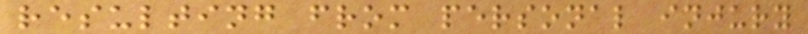resulting from personal injury
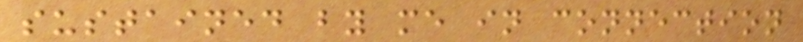sustained by me in connection
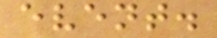event.
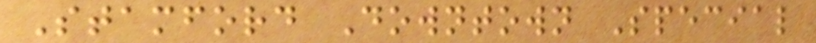Stamford Downtown Special
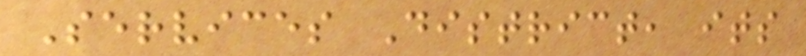Services District, its
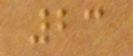23
